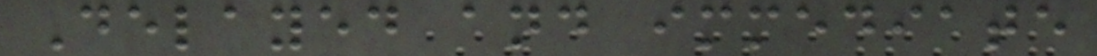Delayed and immediate
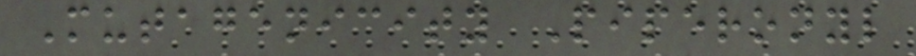Mutagenicity Piperonyl
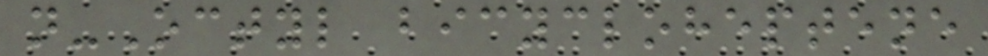n-Octyl bicycloheptene
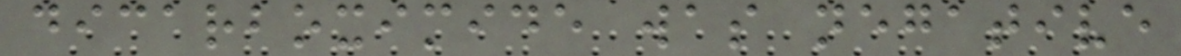dicarboximide was negative
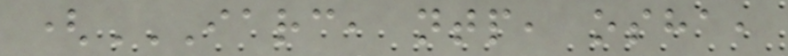(IARC, NTP, OSHA,
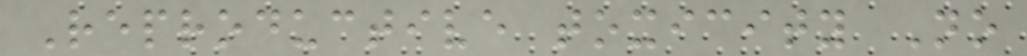Reproductive toxicity No
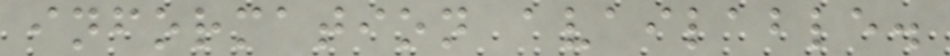information available.
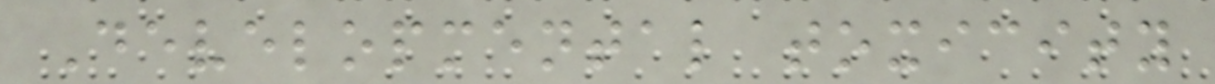Developmental toxicity
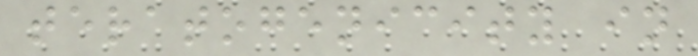teratogenicity in
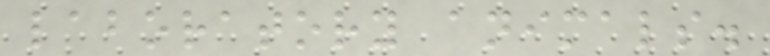laboratory animals.
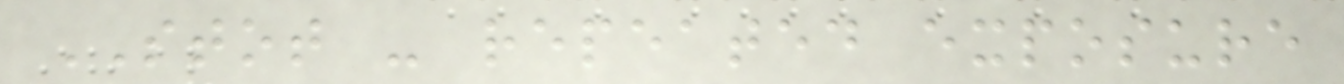STOT - repeated exposure
